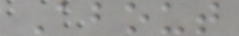About
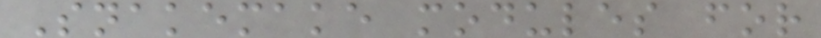Snakemake modules for
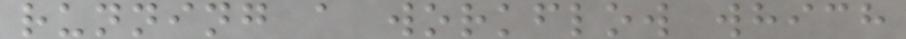running a workflow which
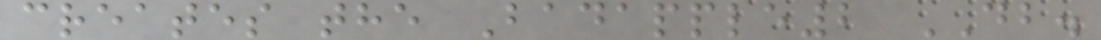creates the Badapple2 DB.
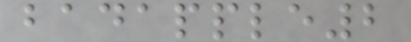badapple2
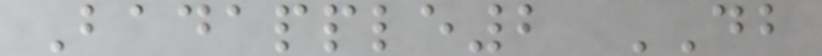Badapple2 DB
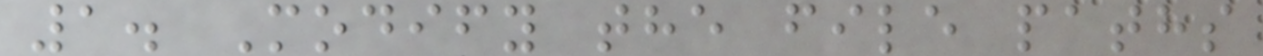1. Modify the file paths
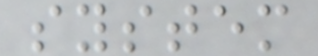system
